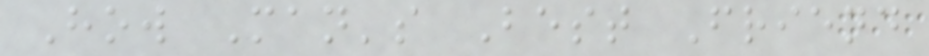How Man's Best Friend
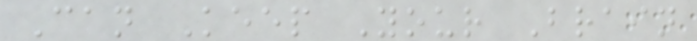Can Keep Your Brain
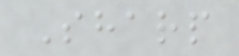Sharp
